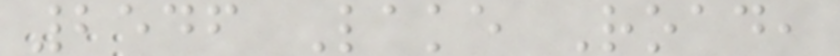2546 Lake Road,
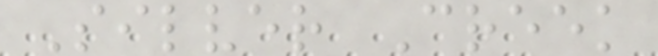Silver Creek
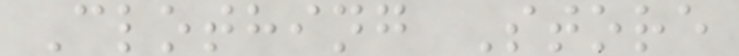Clothing Store
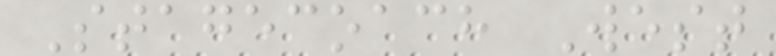Stagecoach West
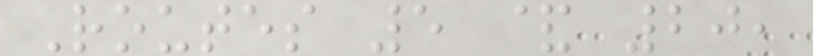Routes 5 & 20,
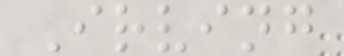Irving
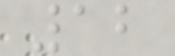12
